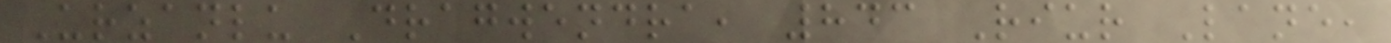Urzanlu Dragwendra, 843 Riur Lane,
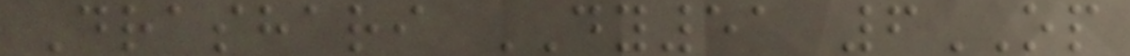Drashari DY51 6OP
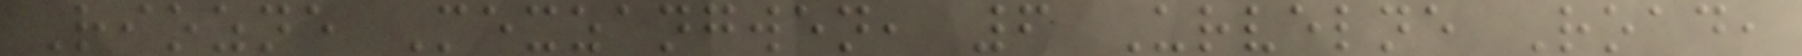Riozne Mexzangwen, 6 Urvelne Road,
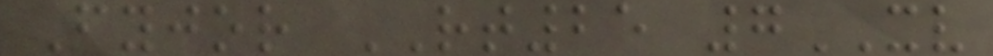Fyjor RT25 7XV
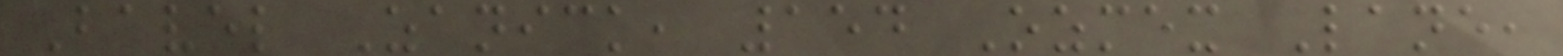Bavel Zanick, 154 Ozmex Lane,
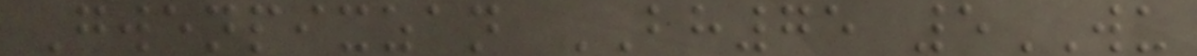Gwenpixzan BH75 5WU
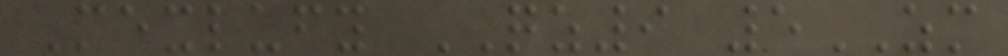Mexlufy QZ9 5ZM
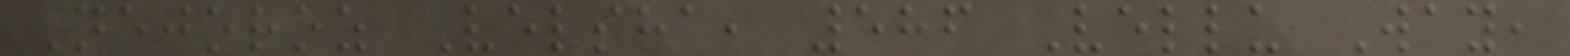Nejoroz Velsha, 586 Vellu Way,
